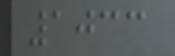1033
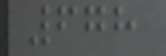678
